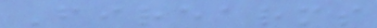Firearms
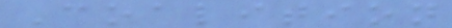Coalition
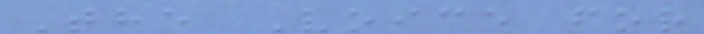The Voice for
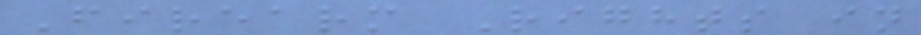Firearm Rights in
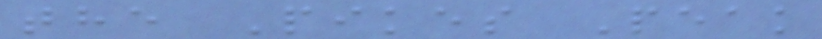the Pikes Peak
